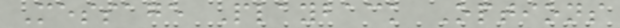Message Playback Options
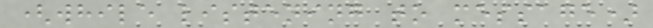(while listening to message)
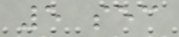5 sec
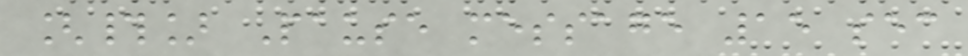[#] Pause message 15 sec
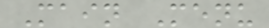Main Menu
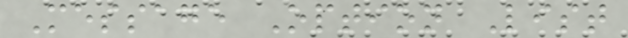Message Option List
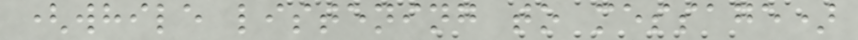(while listening to message)
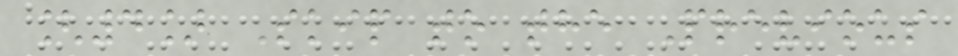[4] Skip to the Previous
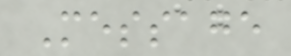Message
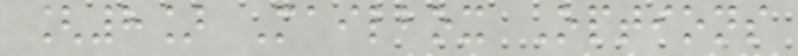[8] Mailbox Options
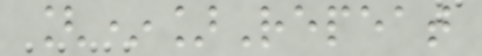[*]Repeat
